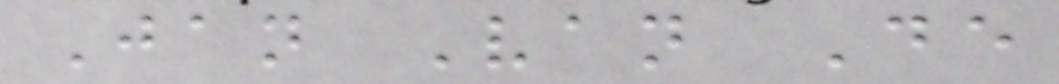Jan Van De
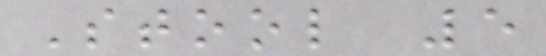Stool 5
